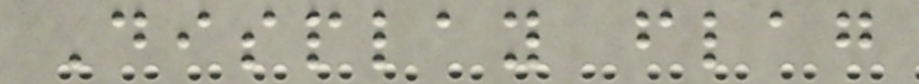Display flag
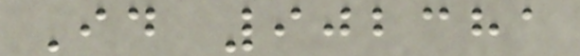Id 902381
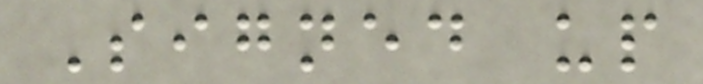Signed up
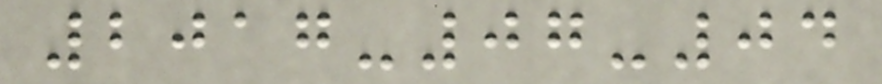2017-07-04
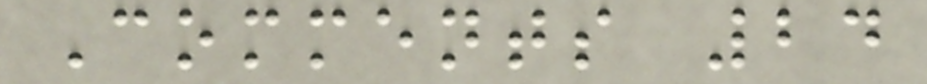Comments 24
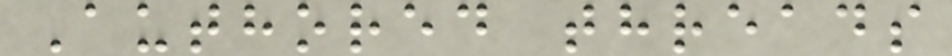Authored threads
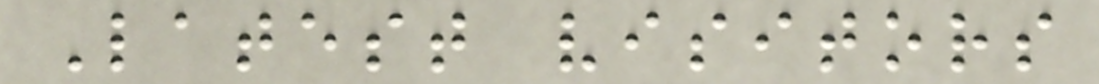Latest visitors
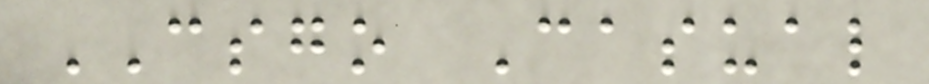CSGO Casual
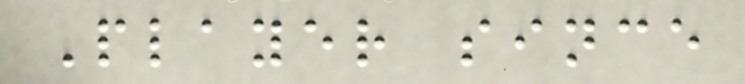Player since
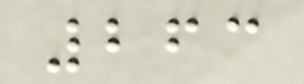263
